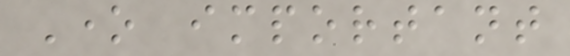One important
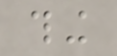thing
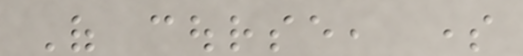Of course, some
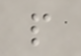people
